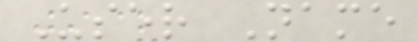User Name
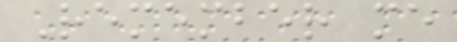Remember me
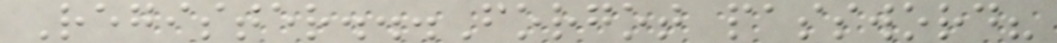Register...Forgot password?
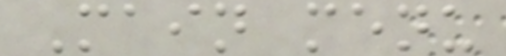Main menu
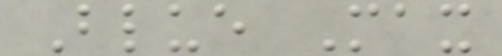Blue Max
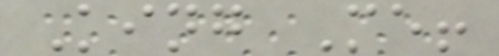King Me!
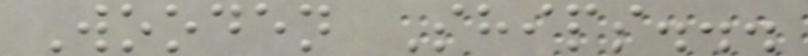Wooden Ships...
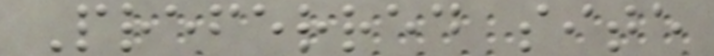Preferred site
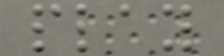play
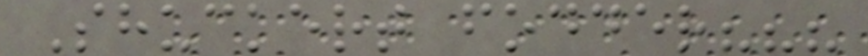Shuckert fodder???
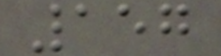157
